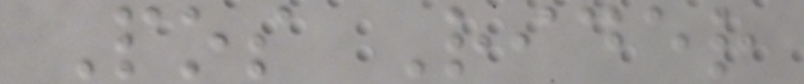Pos Rider
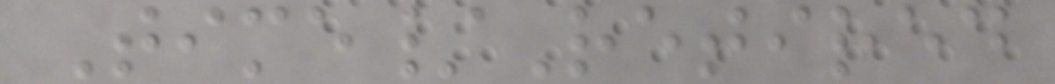Time/Retired
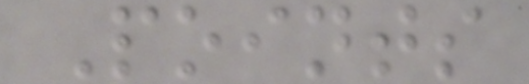Points
